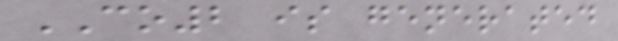CO2 is generated
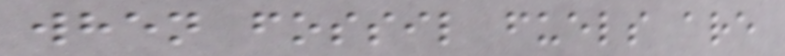when fossil fuels are
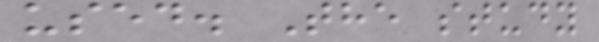used. The study
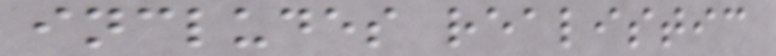includes realistic
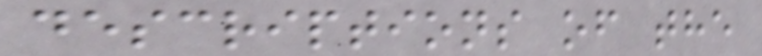descriptions of the
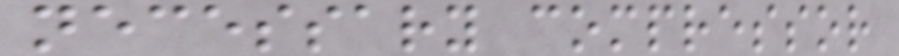necessary compressor
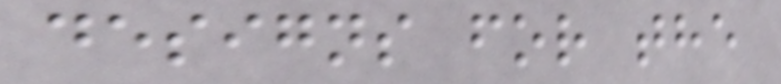designs for the
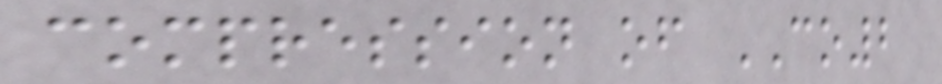compression of CO2
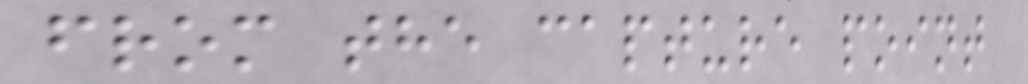from the capture point
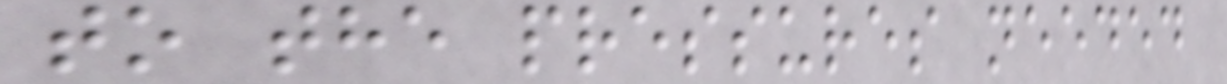to the pressures needed
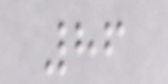86
